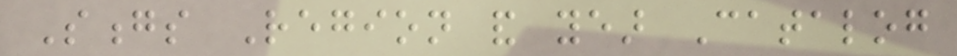Songs Region and year Catalog
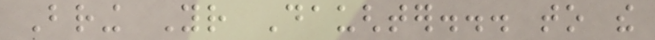Bring Your Daughter... to the
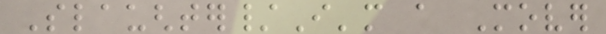Slaughter/I'm a Mover
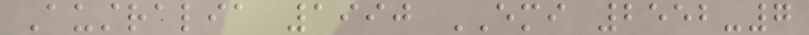Australia 1990 EMI 2552-7
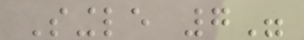Single 7"
